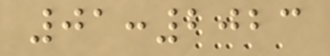01:2023
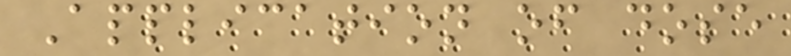Application of dose
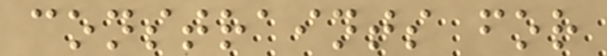constraints for
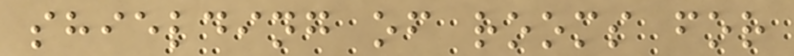shielding of rooms for
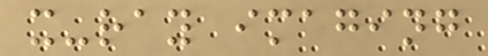x-ray imaging
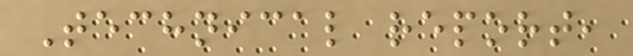Technical report,
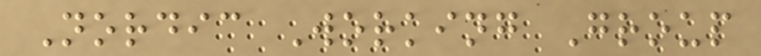Nordic Working Group
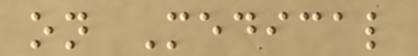on Medical
